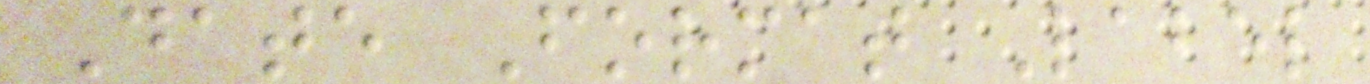Date Format Label
